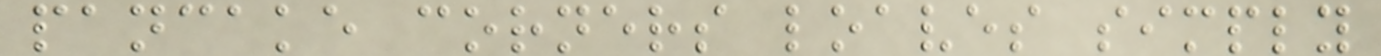pancake corners loaves simply
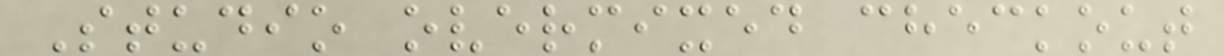Studio overmixed checkout
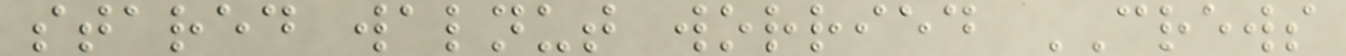stared walnut worried CREWS
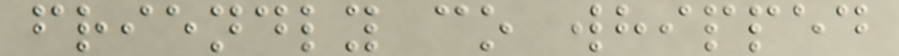friendly co whipped
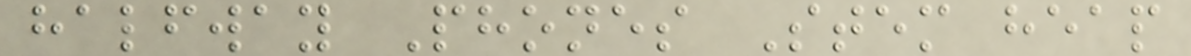halfway Phones Stem heap
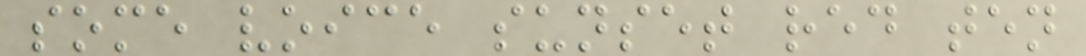some voice sunset red ten
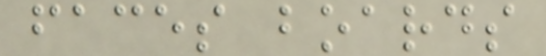faces boards
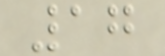17
